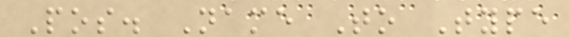Pos. Name To Type
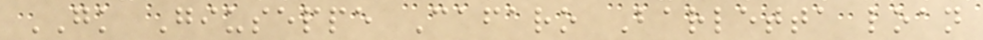GK Giuseppe Cafaro Barletta loan
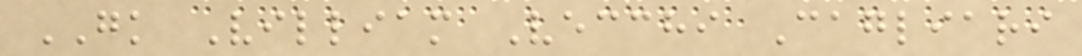GK Villiam Vecchi Cagliari
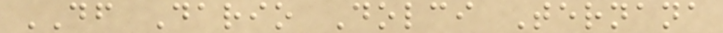DF Dario Dolci Ternana
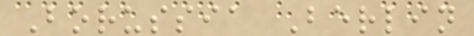Borussia Berlin
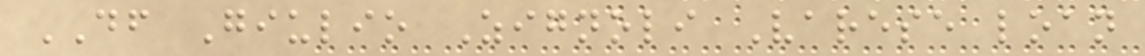DF Giulio Zignoli Varese loan
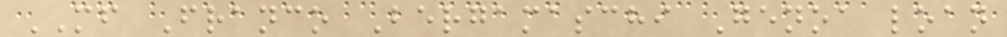MF Franco Bergamaschi Genoa loan
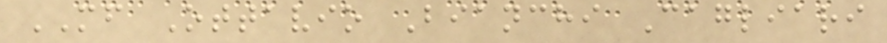MF Ottavio Bianchi Cagliari
